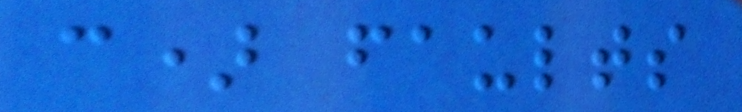c) faults
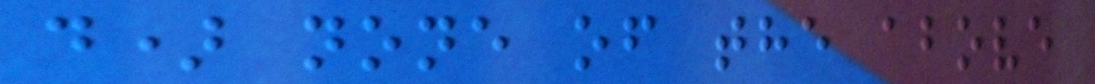d) none of the above
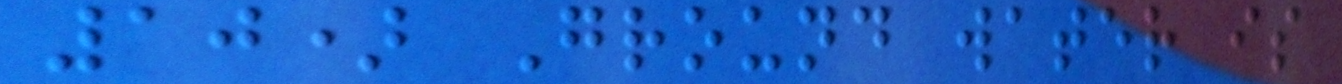10) Ground water is
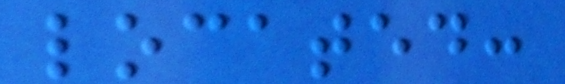located:
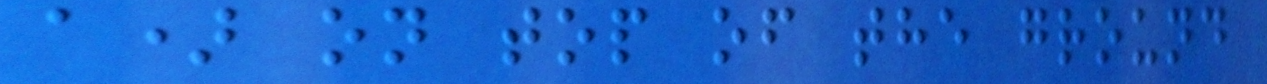a) on top of the ground
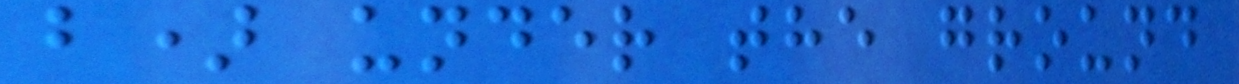b) under the ground
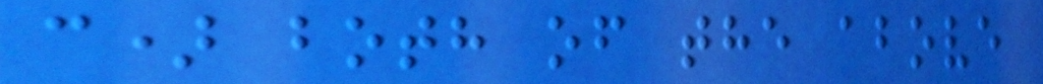c) both of the above
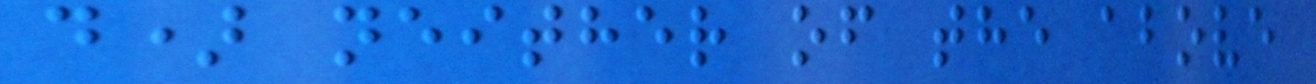d) neither of the above
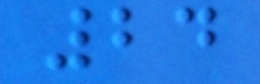24
